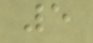5
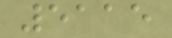5115
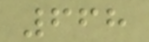668
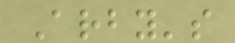Arby's
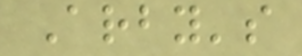Arby's
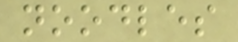noodles
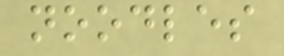noodles
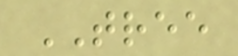TREE
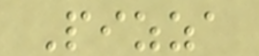Pizza
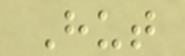Hut
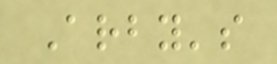Arby's
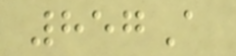857A
